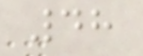48
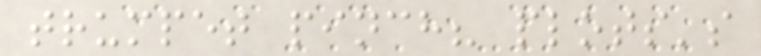trumpet pinch? plots's
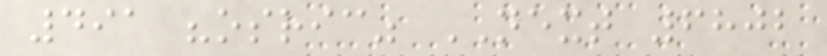491 "osric" NEXT 6802
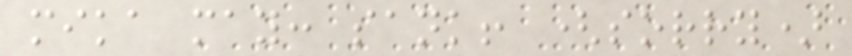mika may: sank! (sorry)
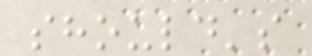should's
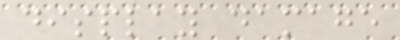display damage
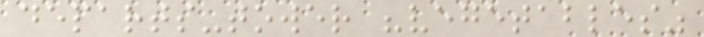departs-tower "vegetables"
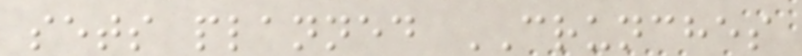sets planned CRUNCHES
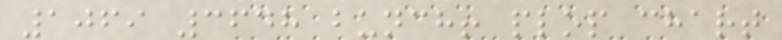1069 3648 bunch! plop chart
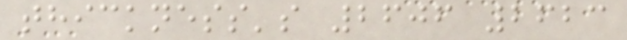thickness's 2606 2623
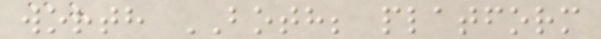worth BOTH; platform
